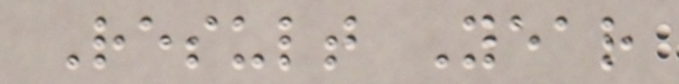Result Year
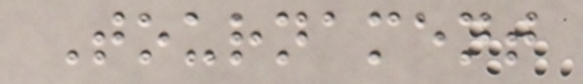Tournament
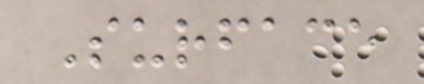Surface
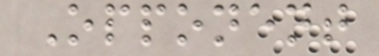Opponent
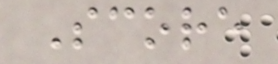Score
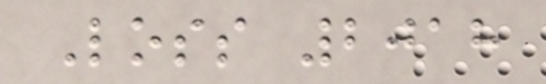Loss 2018
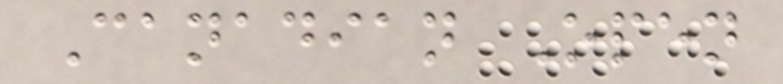Canadian Open
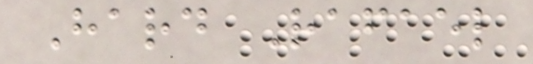Hard Rafael
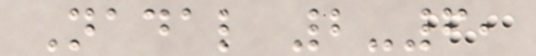Nadal 2-6,
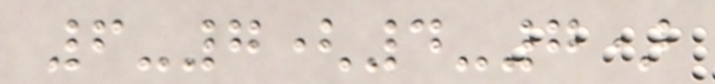6-7(4-7)
